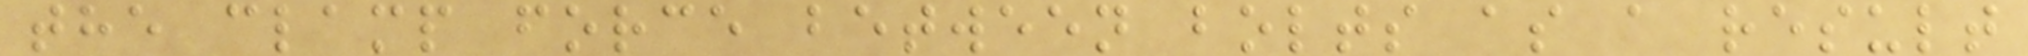the clamp force between bolts as a result
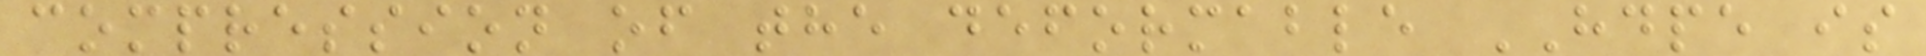compression of the deformable HDPE is
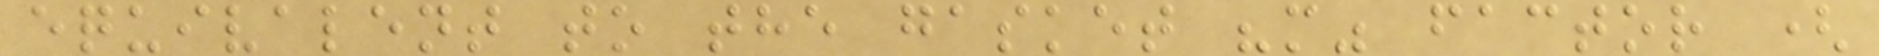equivalent to the gasket "m" factor (
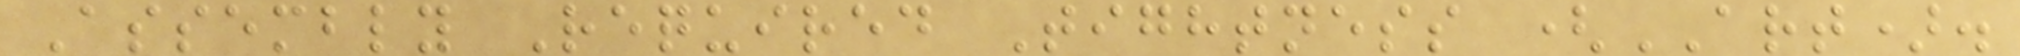Assembly Required Tightness (ART).
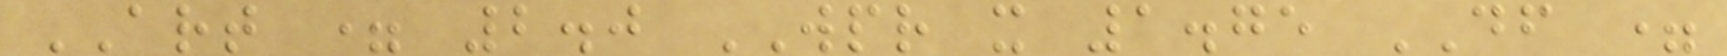ART = 2.0 WPR x 1.75 DF =
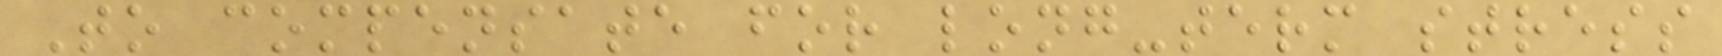To compensate for long-term stress
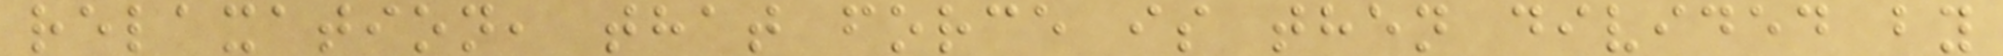relaxation, that force is then divided by
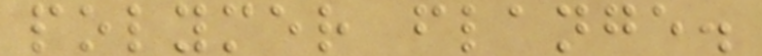polymer flange.
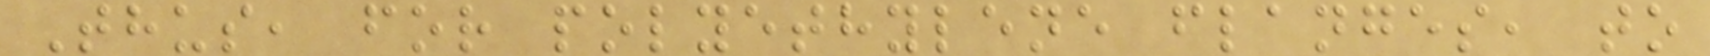Thus, for polyethylene flanges, to
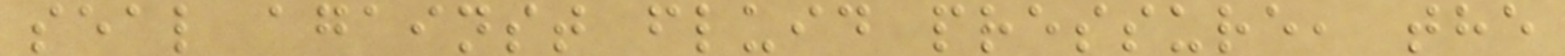seal against fluid pressure, the
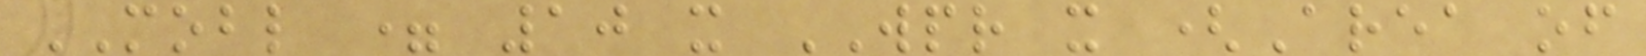MOBL = 10 x WPR x (Area of
